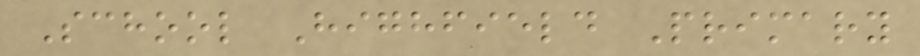School Highfield Primary
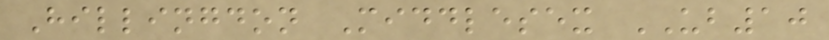Hillingdon Middlesex UB10
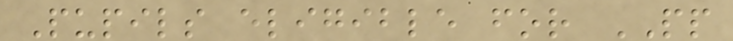Pupils eligible for PP
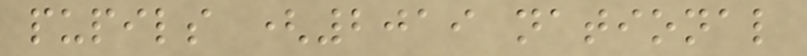pupils (2019 national
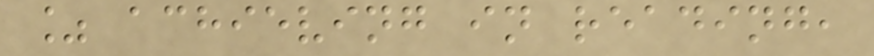% achieving in reading,
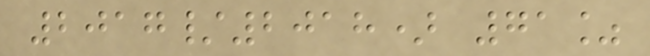2017/2018) 71%
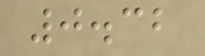0.32
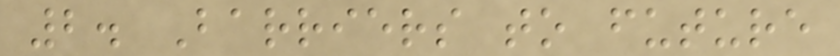2. Barriers to future
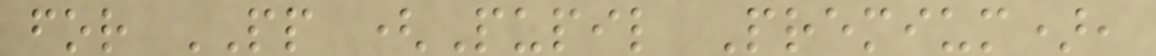for PP (Pupil Premium),
